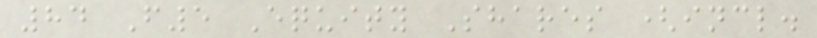84 F5 Equity Shares (incl.
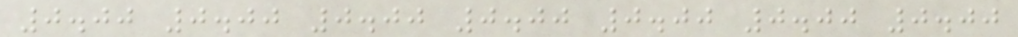0.00 0.00 0.00 0.00 0.00 0.00 0.00
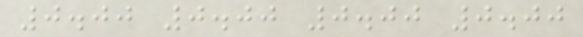0.00 0.00 0.00 0.00
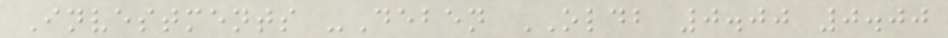Investments -Deben OLDB 0.00 0.00
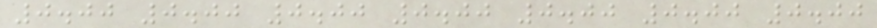0.00 0.00 0.00 0.00 0.00 0.00 0.00
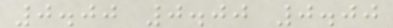0.00 0.00 0.00
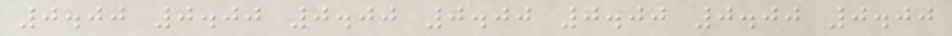0.00 0.00 0.00 0.00 0.00 0.00 0.00
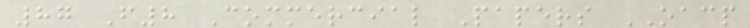87 F8 Commercial Papers OACP
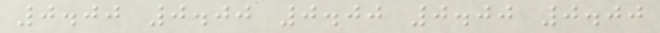0.00 0.00 0.00 0.00 0.00
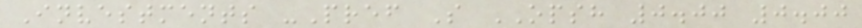Investments -Pref S OPSH 0.00 0.00
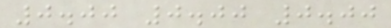0.00 0.00 0.00
